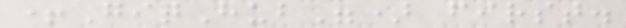+GitHub") first.
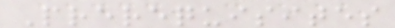Prerequisites
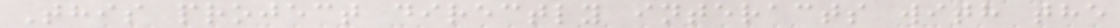This project directly interacts with the
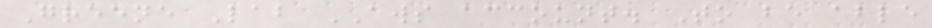Greene Lab AWS account. To be able
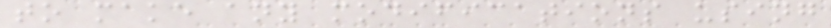to make any modifications using
